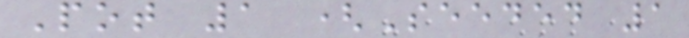Pot 1 (Seeded 1
